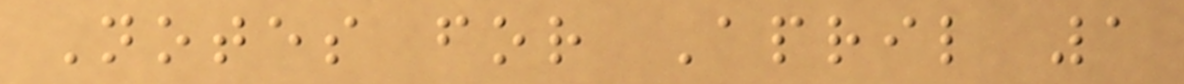Notes for April 1
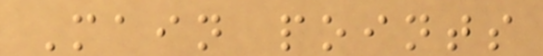Main points
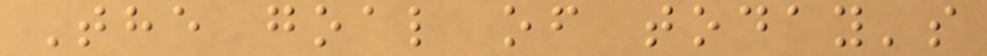The goal of today's
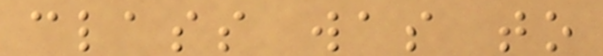class was to
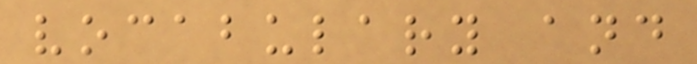vocabulary and
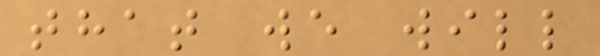that we will
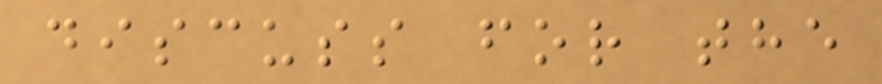discuss for the
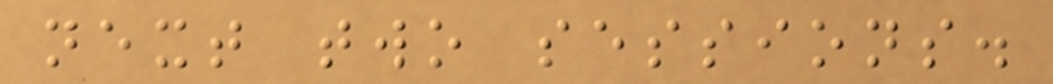next two sessions.
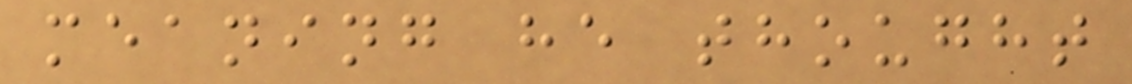meaning he thought
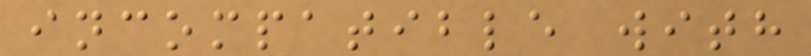incompatible with
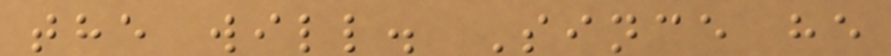the will. Since he
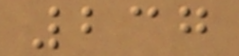237
